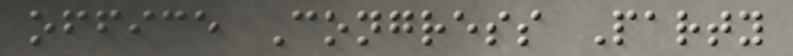office Congress Party
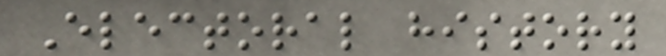Electoral history
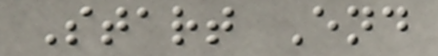Start End
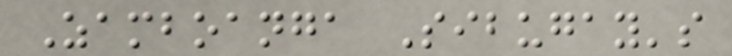Zamboanga Sibugay's
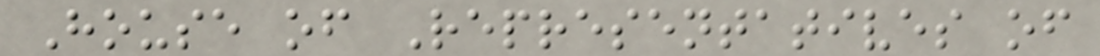House of Representatives of
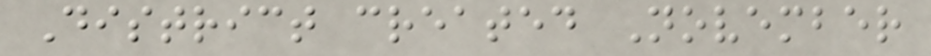District created November
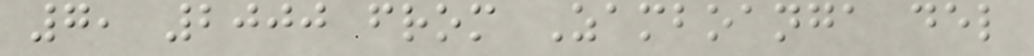7, 2000 from Zamboanga del
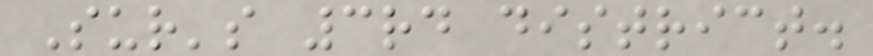Sur's 3rd district.
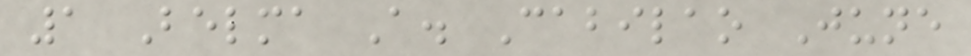1 Belma A. Cabilao June
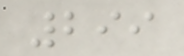299
